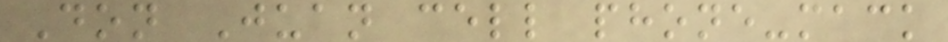Don Juan cell phone-mack
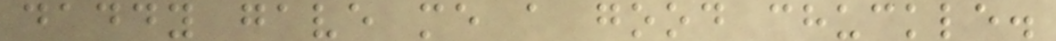daddy gave me a good chuckle.
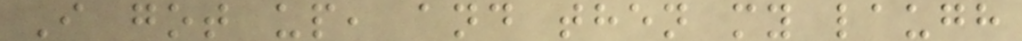I got up, and then my laugh
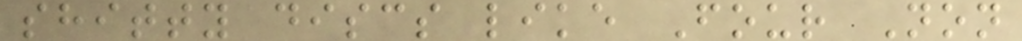shitty discs like Four Non
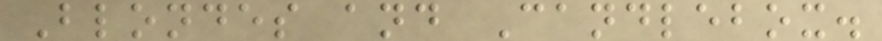Blondes and Candlebox.
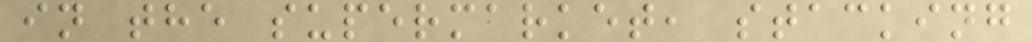in the supermarket, stacking
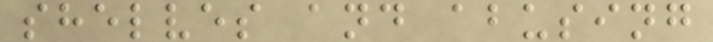shelves and abusing
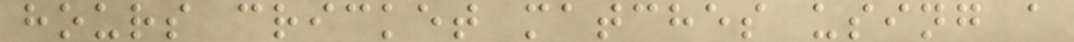hours cricket matches using a
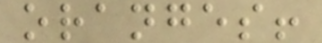oranges!
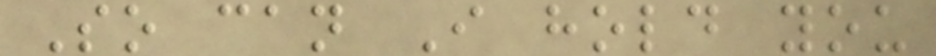So can I hold you
